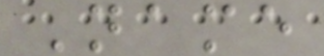Name
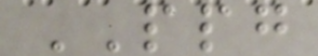PPG
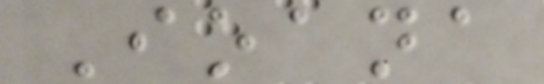Ioana
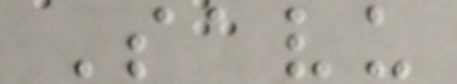Savu
